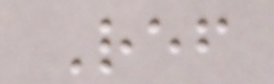Ref
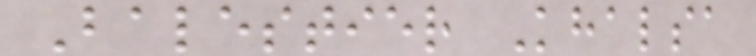Balestier Khalsa
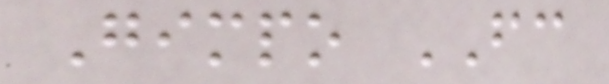Gimpo FC
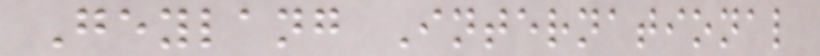Geylang International
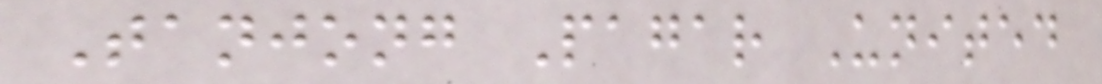Tanjong Pagar United
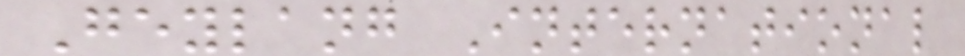Geylang International
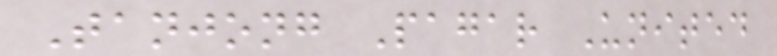Tanjong Pagar United
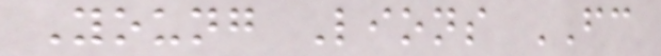Young Lions FC
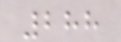288
